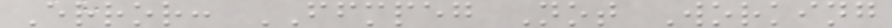Error: FFMPEG Not Working
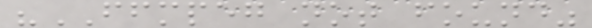"FFMPEG not found"
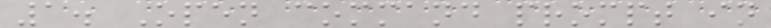1. Open command prompt in
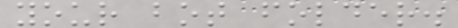your bot folder.
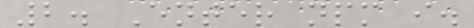2. Enter npm i.
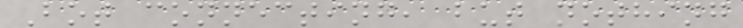Bot connecting, but nothing
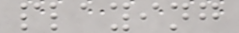playing
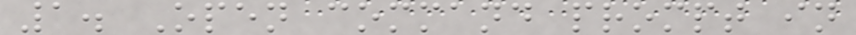1. Open command prompt in
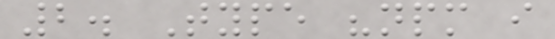2. Type "npm i
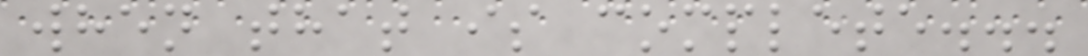when that is complete...
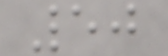50
